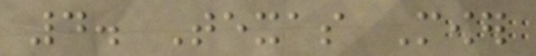4. Texas Mower
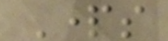Parts
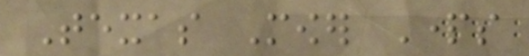Texas Mower Parts
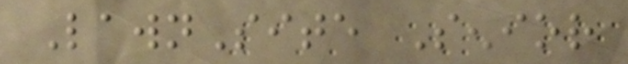LawnSite Senior
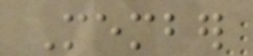Member
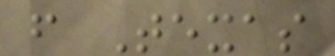from Texas
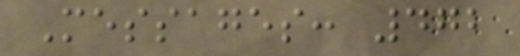Messages: 472
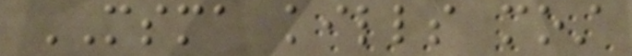MSMA kills most
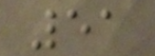51
